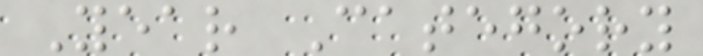Year Category
